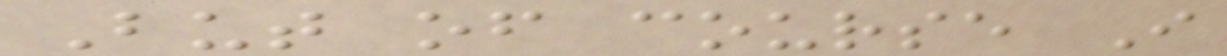But of course I
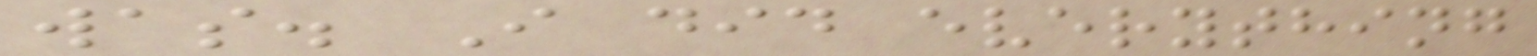was. I did everything
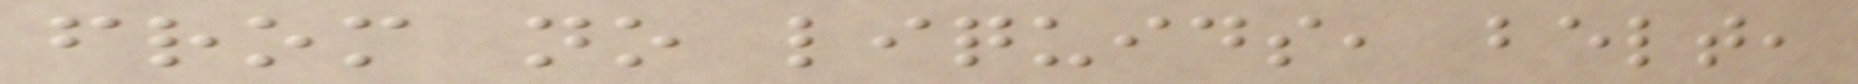from no liquids, belt,
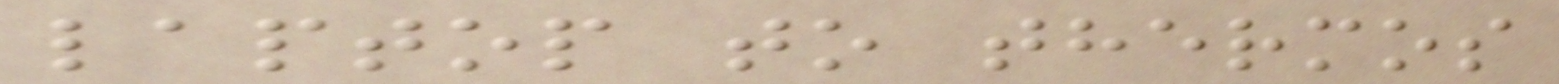laptop to thermos
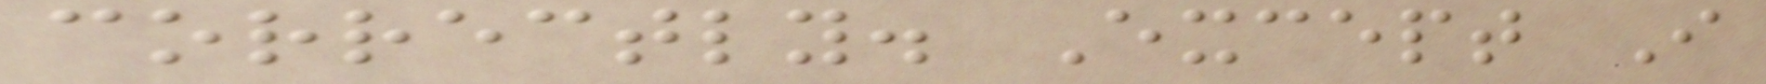correctly. Except I
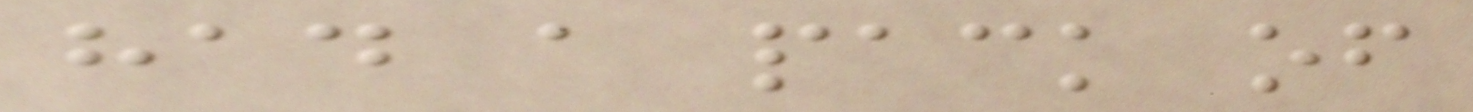had a pack of
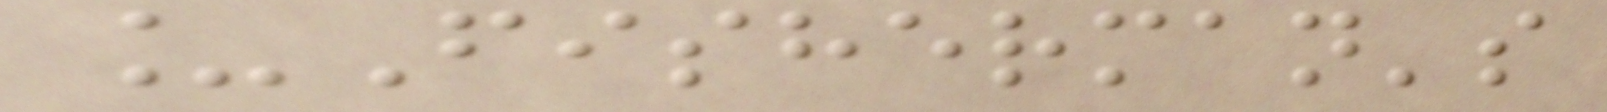_Fisherman's
